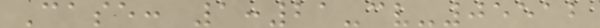Case: 1:21-cv-05512
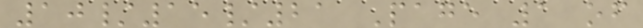10/15/21 Page 1 of
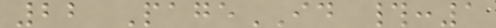22 PageID #:1
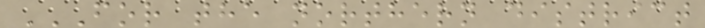FOR THE NORTHERN DISTRICT
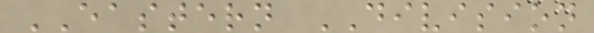EASTERN DIVISION
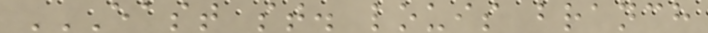EAST ST. LOUIS BRANCH
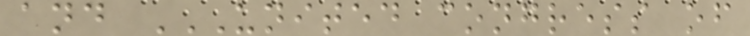and UNITED CONGRESS OF
